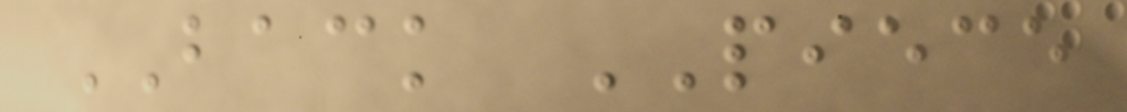BACK PIECE
